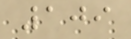109
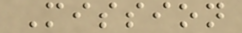Mission
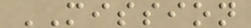MISSION
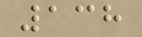138
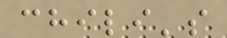chili's
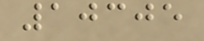10305
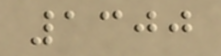1300
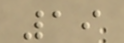19
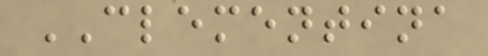CLEMENTINA
